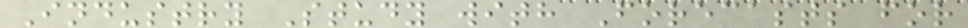Industry Study with Forecasts for
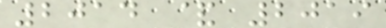2014 & 2019
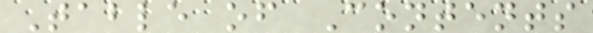Table of Contents
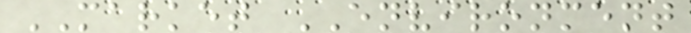MARKET ENVIRONMENT
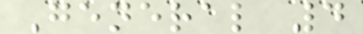General 4
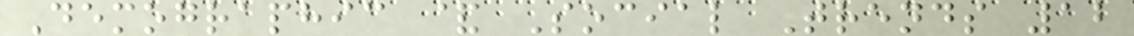Demographic & Social Trends 12
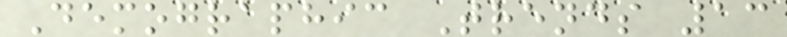Demographic Trends 13
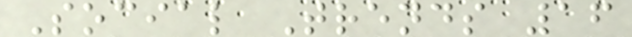Social Trends 16
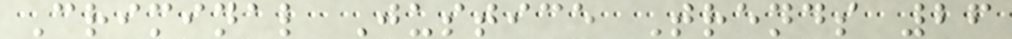Criminal Justice Trends 26
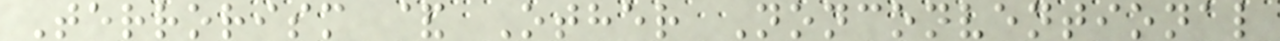Terrorism & Other Nonconventional
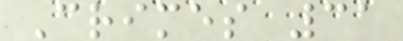Crimes 31
